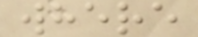where
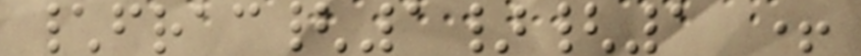\frac{1}{1 +
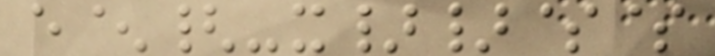e^{-x}}$$
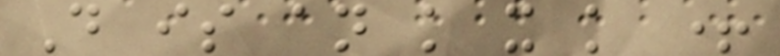D is an k x k +
